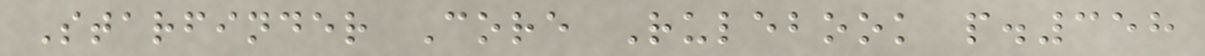Starfinder Core Rulebook p.358
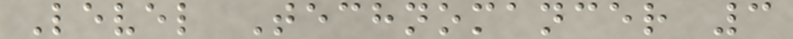Level Technomancer 3
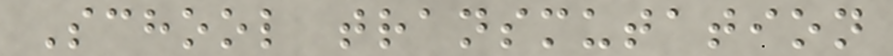School transmutation
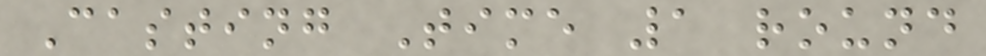Casting Time 1 round
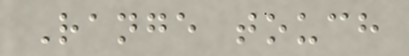Range touch
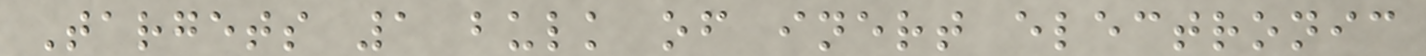Targets 1 bulk of inert electronic
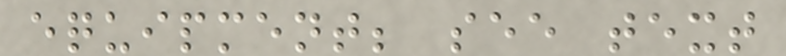equipment; see text
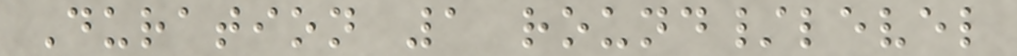Duration 1 round/level
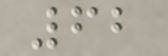62
